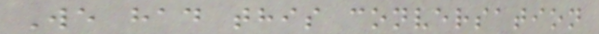We had this conversation
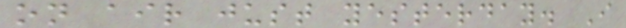on air just yesterday. I
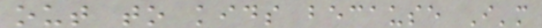out to kids because I'm
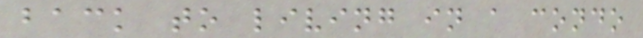back to living in a condo
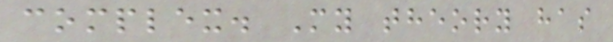complex. My theory has
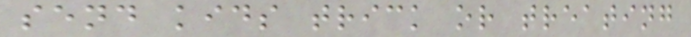send kids trick or treating
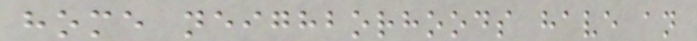home neighborhoods have an
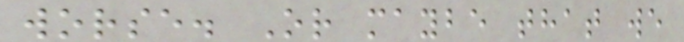worse. Or maybe that we
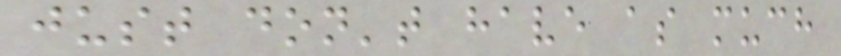just don't have as much
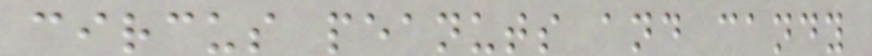circus peanuts and candy
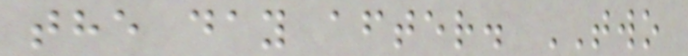the day after. TWO
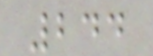244
